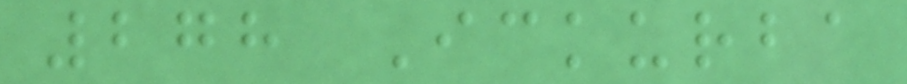278 Ickurba
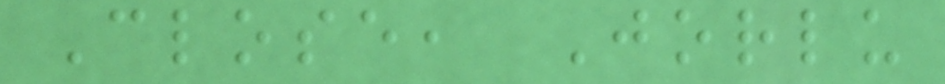Close, Jorlu
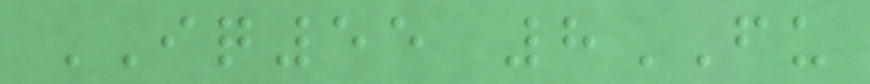IQ55 8FU
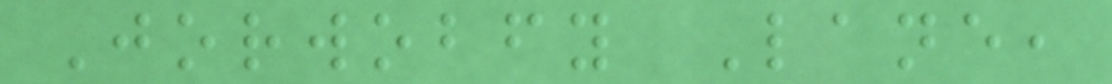Jorwobfy Lane,
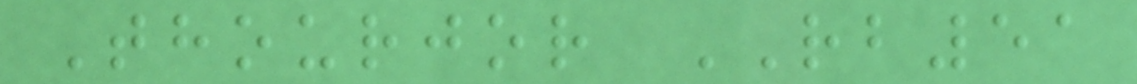Thourjor RB51
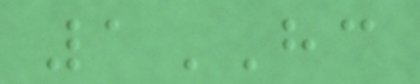1HC
